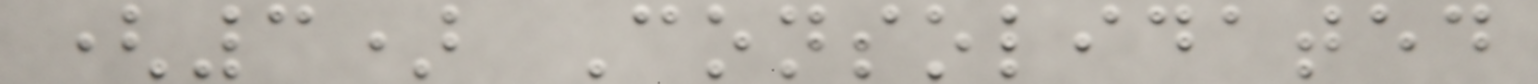(3) Consolidated
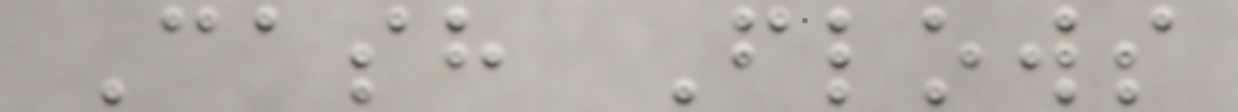Cash Flows
